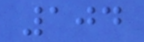104
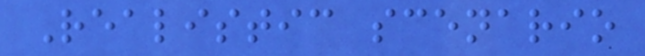Realistic scenario
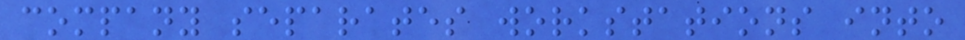company separates workstations into
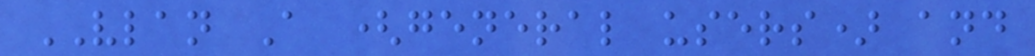VLAN A (general users) and
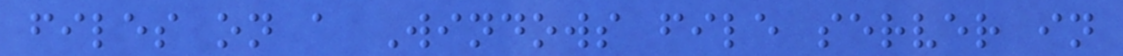files on a Windows file server in
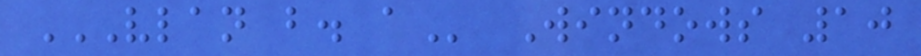VLAN B. A Windows 10
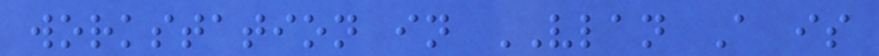workstation in VLAN A is
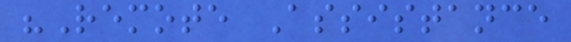"Remote Assistance
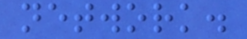network.
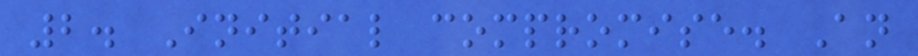2. Initial compromise. An
